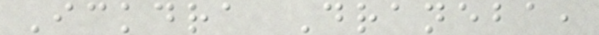Ickdra Draneba,
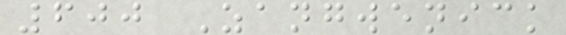600 Zangwenick
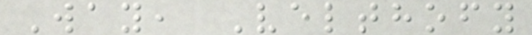Way, Velthofy
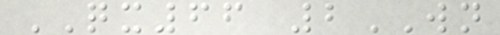QX66 2WN
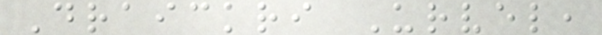Draickri Urvel,
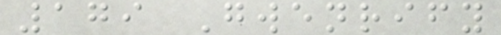179 Gwenrify
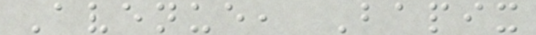Avenue, Bapix
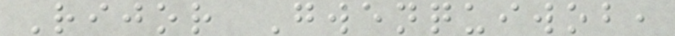Rijor Gwenquiwob,
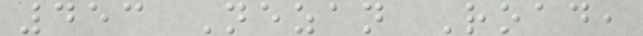453 Nezan Road,
